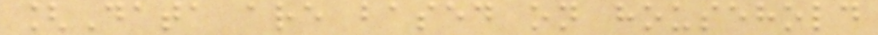[Data are based on household
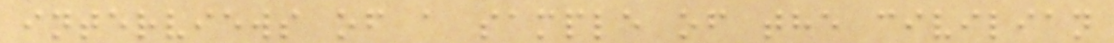interviews of a sample of the civilian
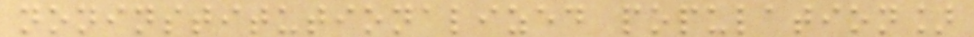noninstitutionalized population]
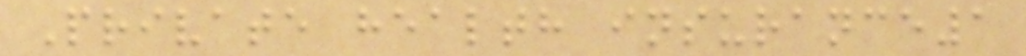Private health insurance1
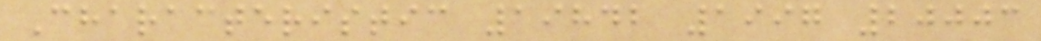Characteristic 19842 1997 20003
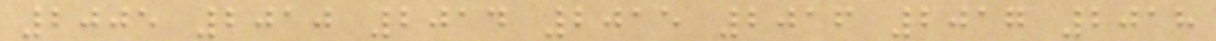2005 2010 2014 2015 2016 2017 2018
